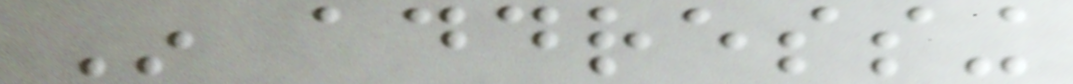In addressing
